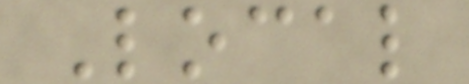Local
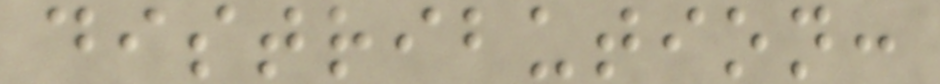distribution:
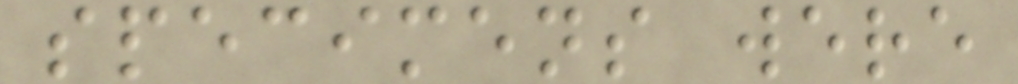specimens were
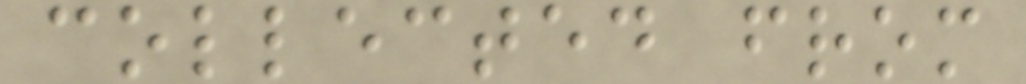collected from
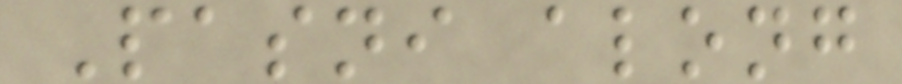Pasni along
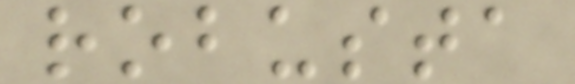robusta
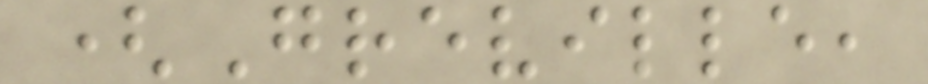(Greville,
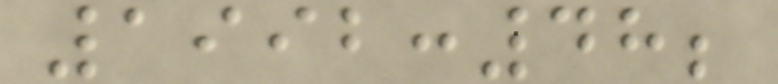1992:48;
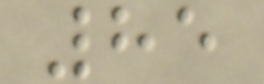85
